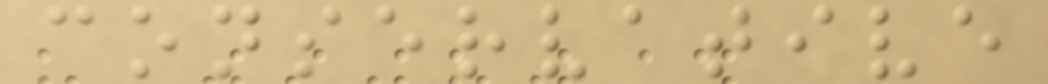conservative
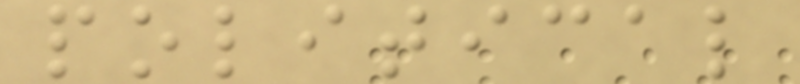political
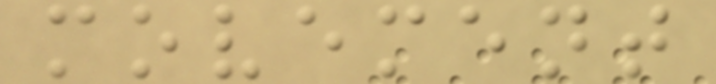movement
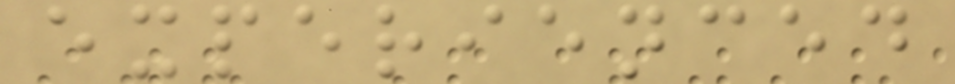experienced
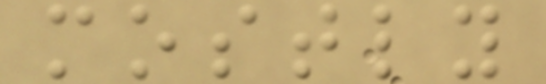mostly
